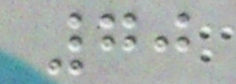70
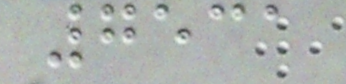7531
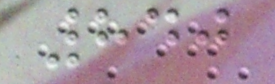840
